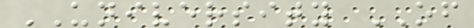UNIVERSITY OF
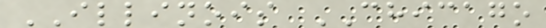ILLINOIS CHICAGO
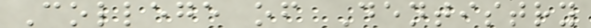College of Dentistry
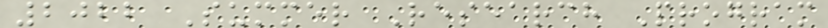2022 Summer Research Program
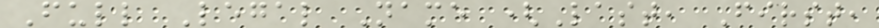Full Legal Name (Last, First,
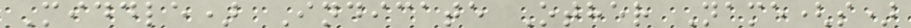Middle) Indicate Other Name(s)
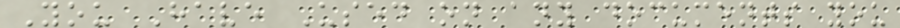You Have Used on any documents you
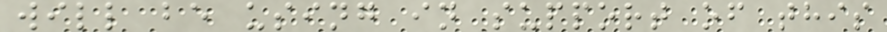will be using in support of this
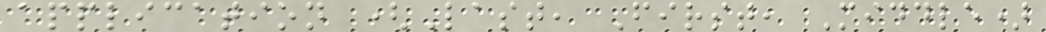application (Last, First, Middle)
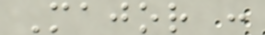Major :
